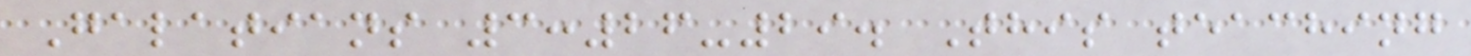Galatians 3:26-29. This teaching
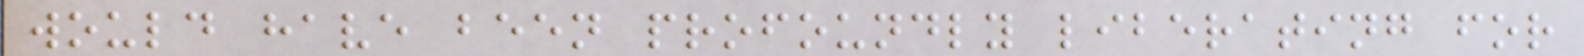would have been profoundly liberating for
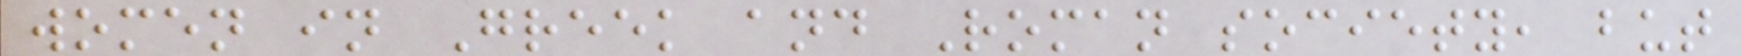women in Greek and Roman society, but
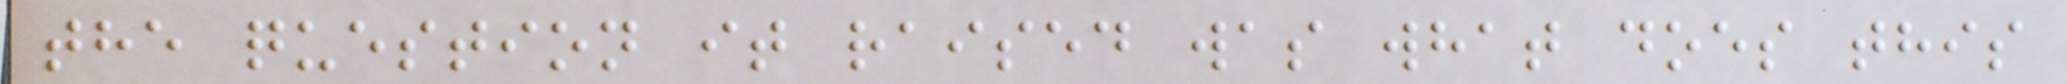the question it raised was what does this
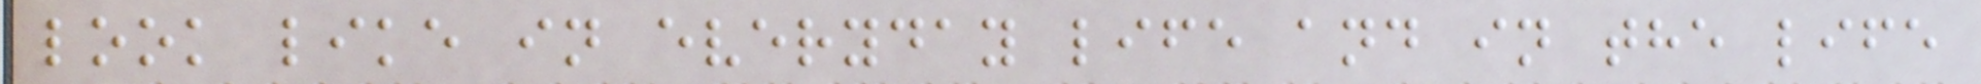look like in everyday life and in the life
